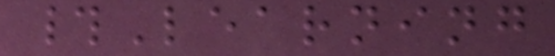#Learning
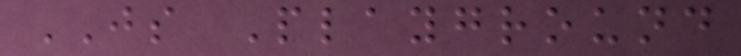JS Playground
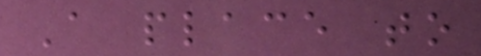A place to
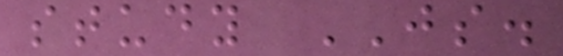study JS.
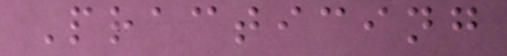Practicing
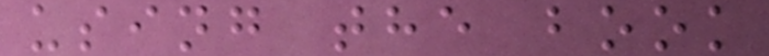using the book
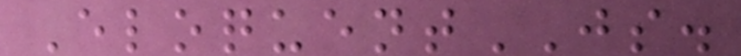EloquentJS.
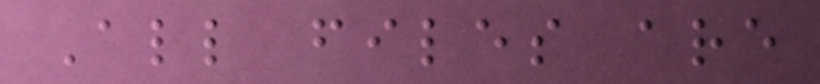All files are
